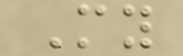My
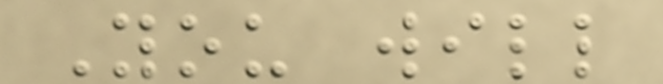You will
